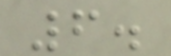6.
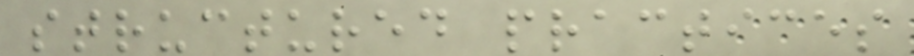structured practices
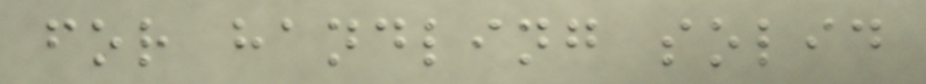for handling solid
